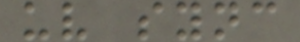uv sync
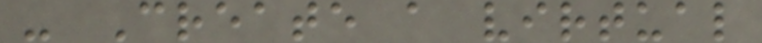- Create a virtual
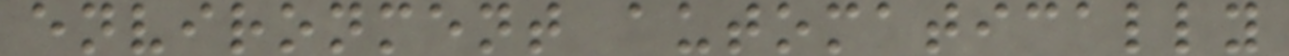environment automatically
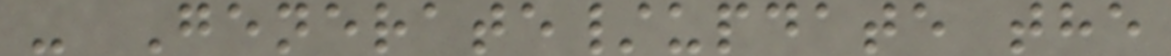- Generate/update the
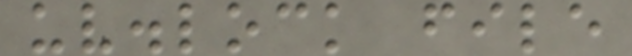uv.lock file
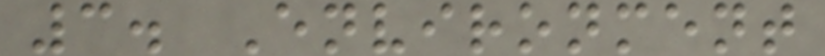3. Environment
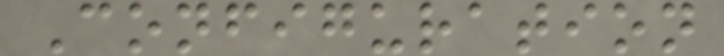Configuration
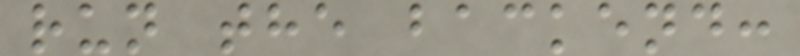run the backend:
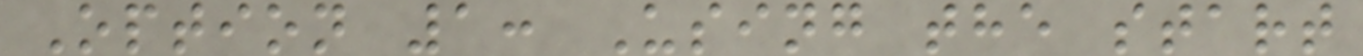Option 1: Using the start
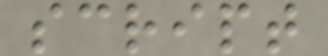script
